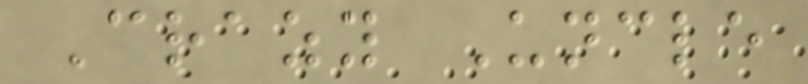Crazy Uncle
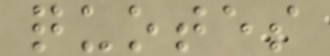quotes
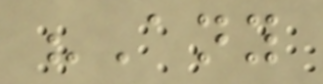"Any
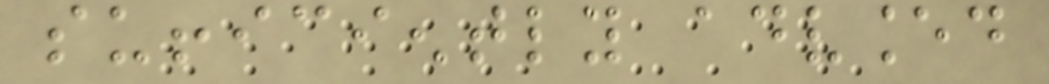sufficiently advanced
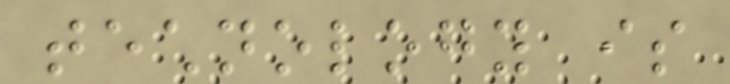technology is
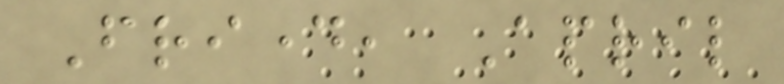Friday, April
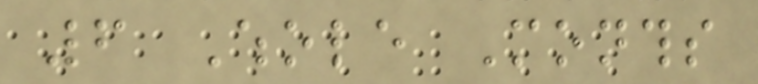6 Whole Months
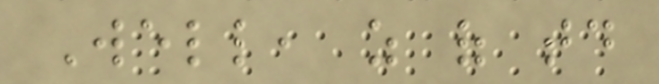Well, as of today
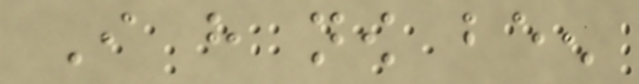I have now been
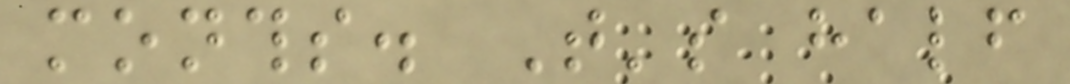months. That's half
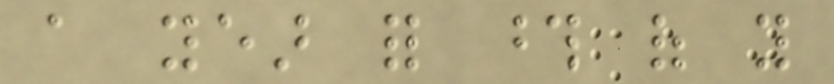a year for those of you
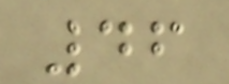46
